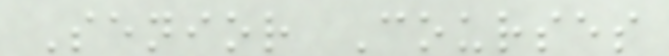Senior Courses
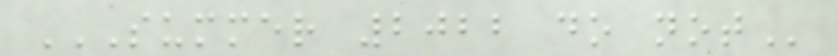SUMMER 2022 DO NOT
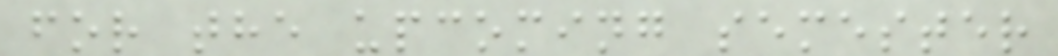for the upcoming semester
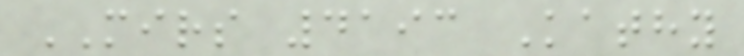MIRS 4193 Kathy
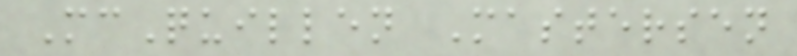McQuillen Mastersen
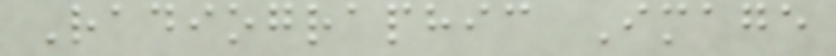Radiographic Image
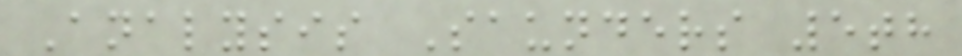Analysis Saunders 5th
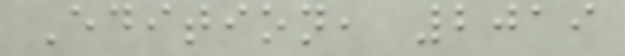Edition, 2019
